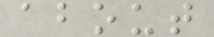about
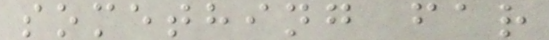something far
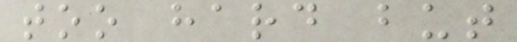too hard but
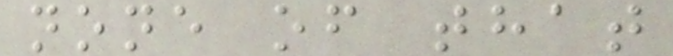none of that
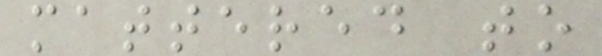mattered to
